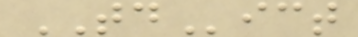TDict
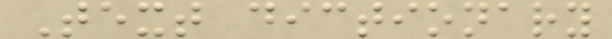Text dictionary
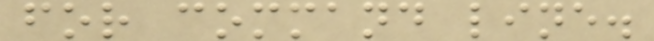for command line.
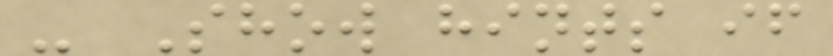- Show hints if
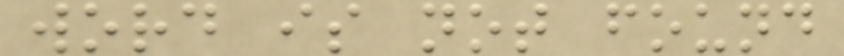word is not found
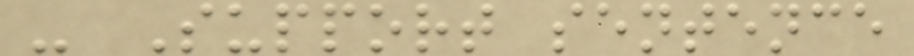- Support sentence
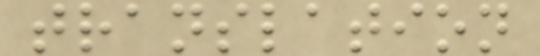translation
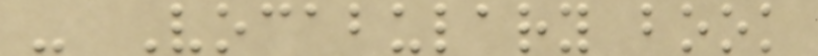- Vocabulary book
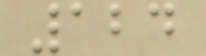124
